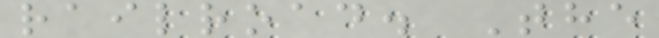railroad. The
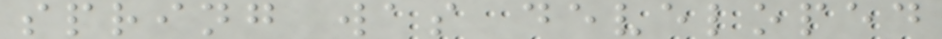spring was developed
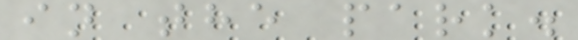in the park.
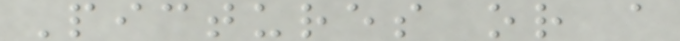Pictures or a
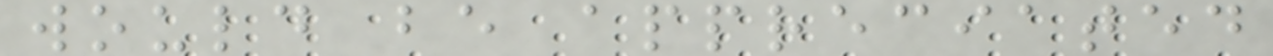would be appreciated
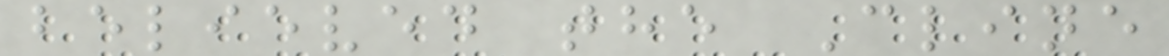believed the Cline
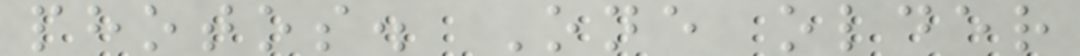photos. One older
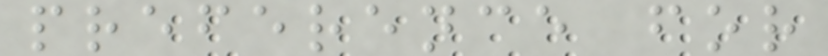preference for
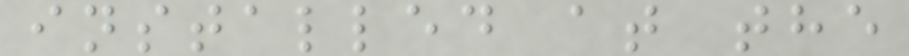installed at the
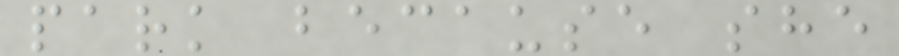park because she
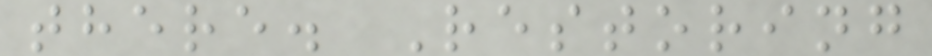there. Restoring
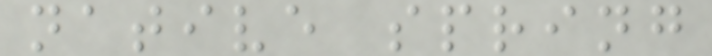native spring
